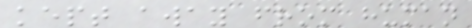kept away from human
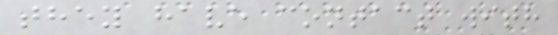they have contact with
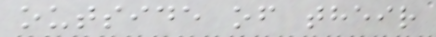outside of their
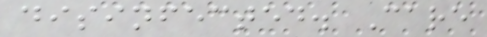disinfected. Care
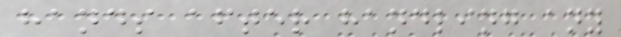hands after handling any
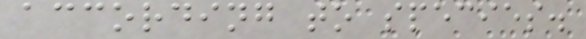according to species.
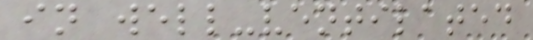in well-ventilated
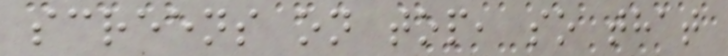screens on top, so that
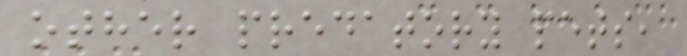other predatory pets,
